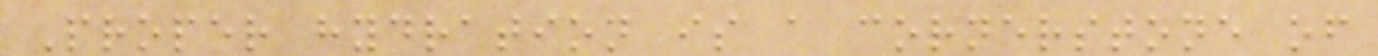Proper hydration is a cornerstone of
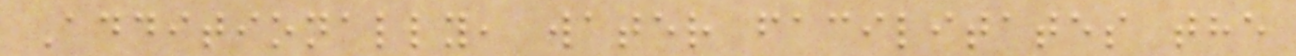Additionally, water facilitates the
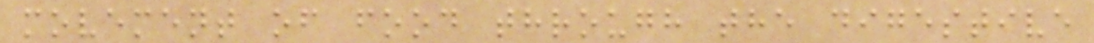movement of food through the digestive
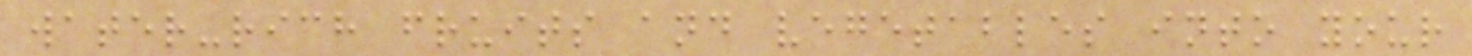water-rich fruits and vegetables into your
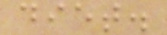diet.
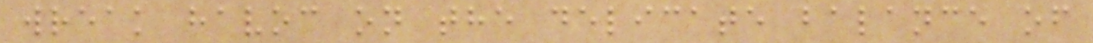wreak havoc on the delicate balance of
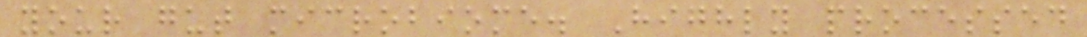your gut microbiome. Highly processed
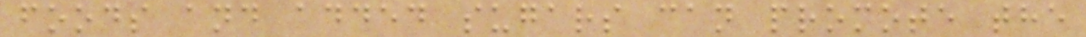foods and added sugars can promote the
